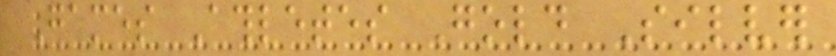Games Athletes Gold Silver
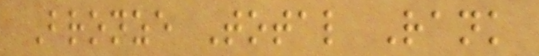Bronze Total Rank
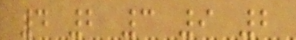4 2 3 9 2
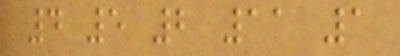4 5 2 11 1
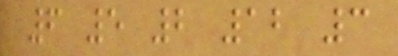6 5 2 12 3
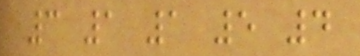3 1 1 5 4
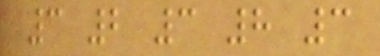3 2 3 8 3
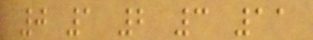0 1 2 3 11
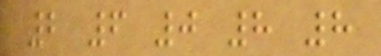2 6 0 8 8
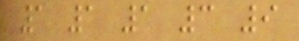1 1 1 3 9
